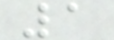1
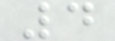4
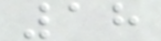18
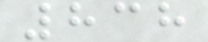838
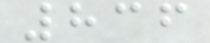836
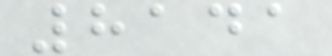8141
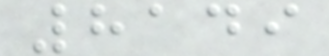8149
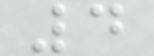4
